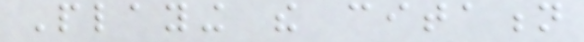Playing the citation
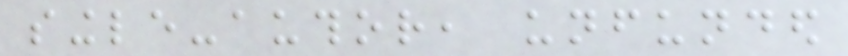single-author, unfunded
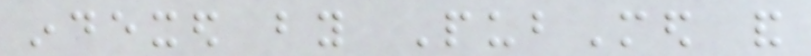indexed by PubMed and
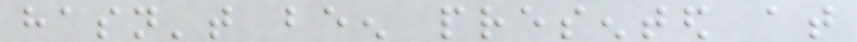hasn't been presented at
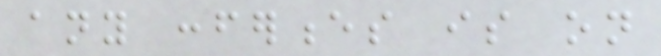any conferences is on
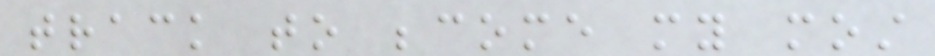track to become my most
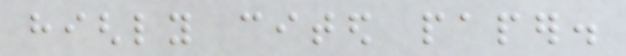highly cited paper.
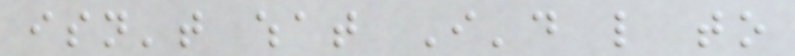isn't what I'd like to
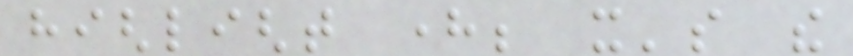highlight here; it's the
